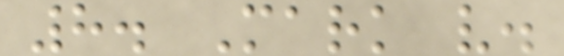8. Mark v.
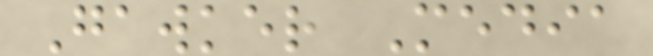Gawker Media
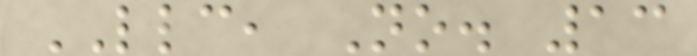LLC, No. 13
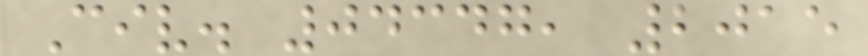Civ. 04347, 2015
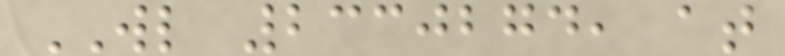WL 2330274, at
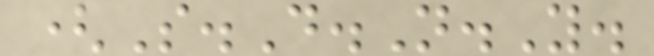(S.D.N.Y.
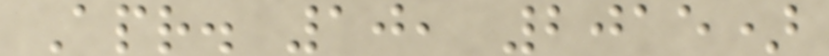Apr. 10, 2015)
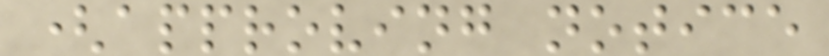(approving notice
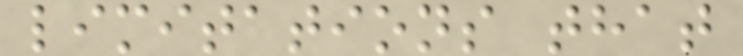limitations that
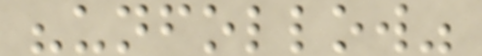"unfollow"
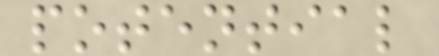potential
